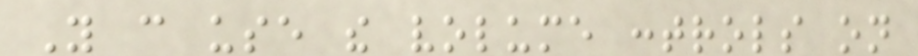You can use the volume controls on
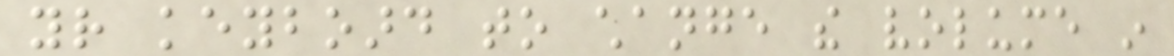your keyboard to change the volume in
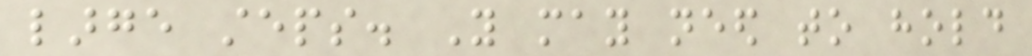large steps. You may need to hold
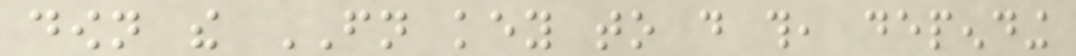down the FN key to do this, depending
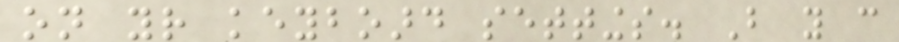on your keyboard settings. But you can
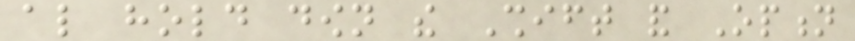also hold down the Shift and Option
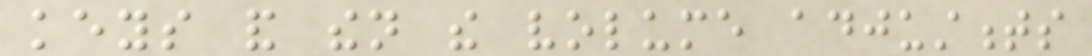keys and then the volume adjustments
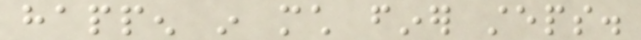happen in much finer steps.
